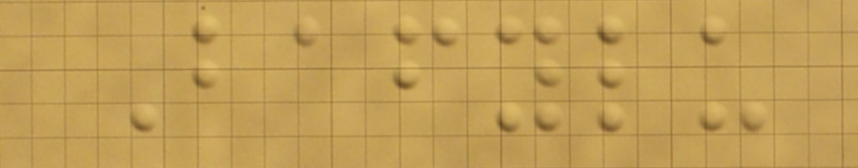Bafylu
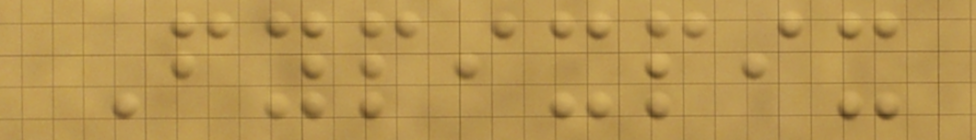Fypixpix
